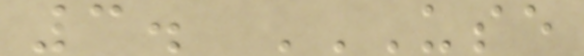3. USE
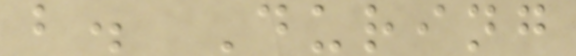b. During
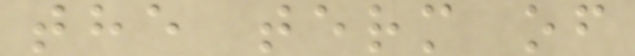the term of
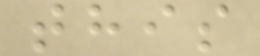this
